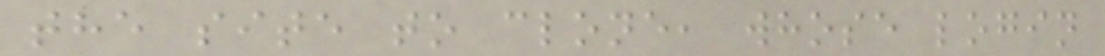the site to clone, whose login
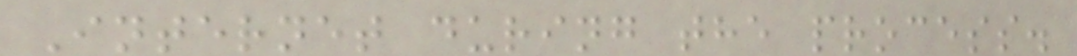Internet during the process.
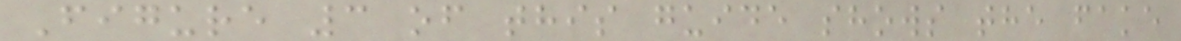Figure 3 of this guide shows the fake
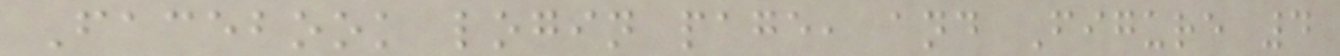Facebook login page, and Figure 4
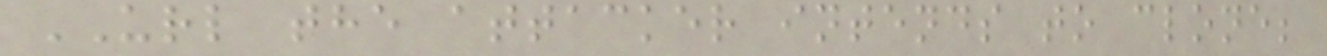URL the attacker intends to clone;
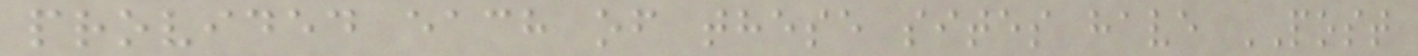provided each of these sites have POST
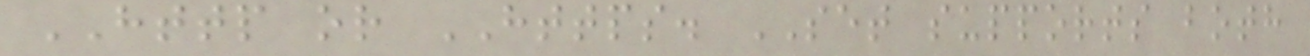HTTP or HTTPS. SET supports both
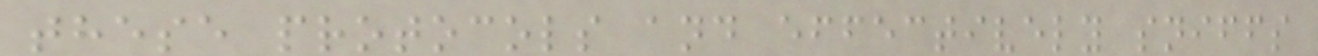these protocols and effectively sniffs
